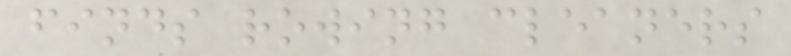finds rowing cleaners
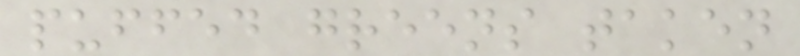puffed greens taken
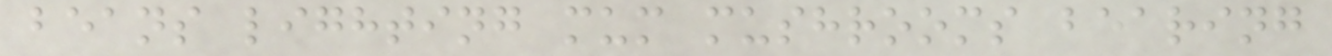beans lighting mum mushrooms bearing
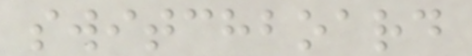switchboard
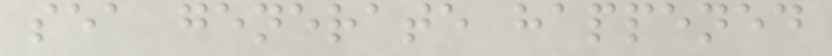sea generate happened
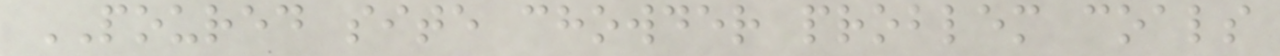POURED site chowder problem coals
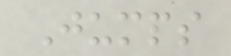Jumps
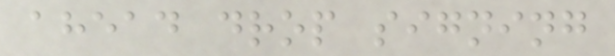ahead drop signing
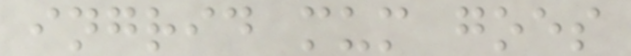ingrid mum goes
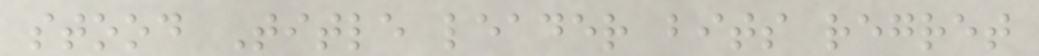stood Title leader bits regret
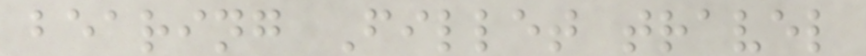bearing Fillet travel
